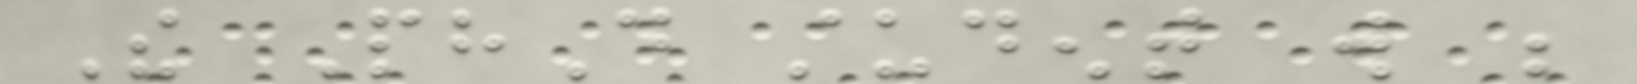The PhD student will be
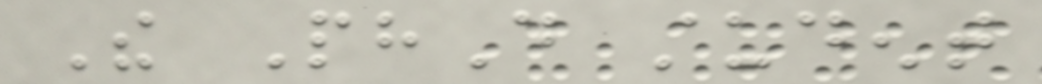The PhD student
